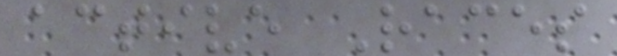active Races
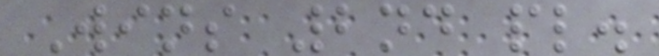Wins 2nd pl.
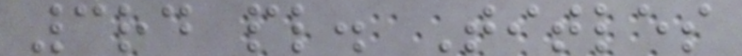3rd pl. Titles
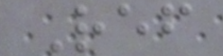Ref
